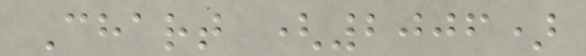Chart (2006)
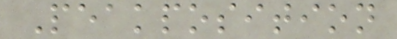Peakposition
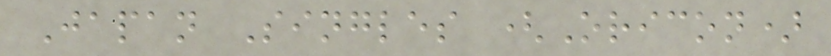Japan Singles (Oricon)
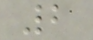2
